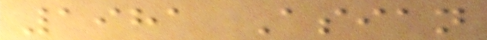1981 Asian
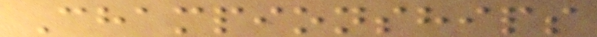Championships
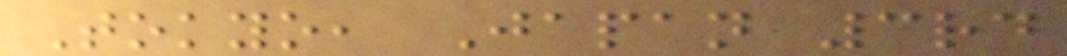Tokyo, Japan 3rd
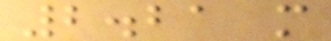2.21 m
